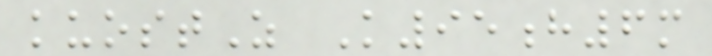kuostZ K95h6m
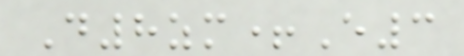D8zm+E3
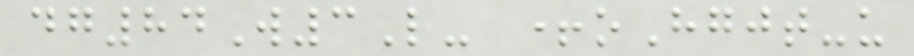dg84W3L- +oHgjt-u
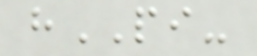hPI-
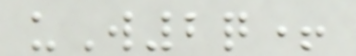uW2q+
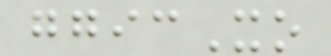ggicXo
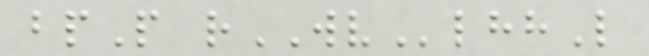bpP rWVlhhL
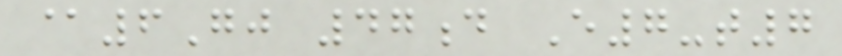@6Gj 47d E7-t7
